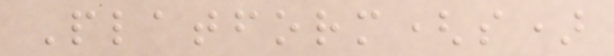Platform(s)
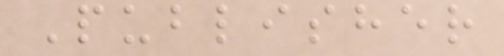Publisher
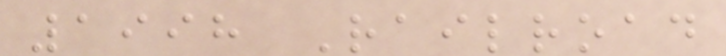1998 Railroad
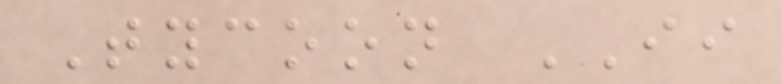Tycoon II
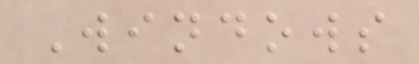Windows
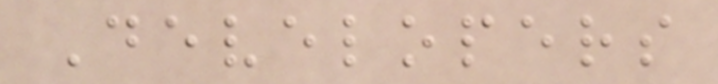Developers
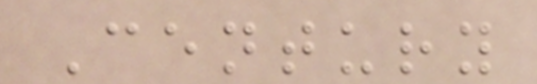Century
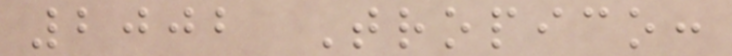2002 Tropico:
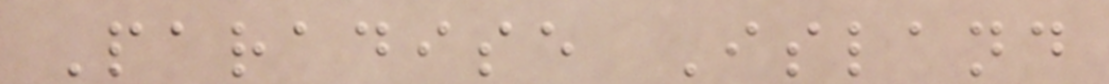Paradise Island
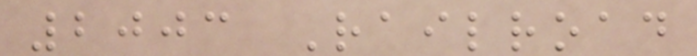2003 Railroad
